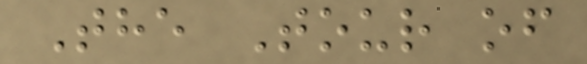The Tour of
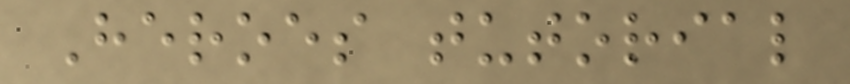Heroes tutorial
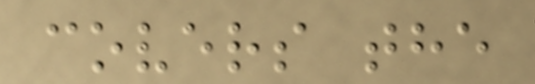covers the
